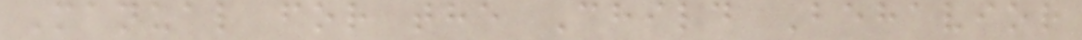Manual for the Child Behavior
